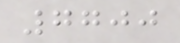7700
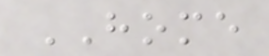HOME
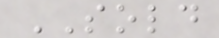SOLD
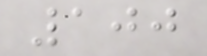100
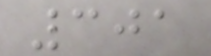301
